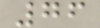76
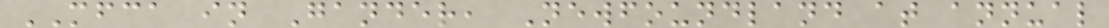MFCA in Gander, Newfoundland at annual
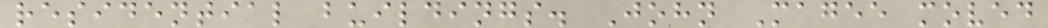residential buildings. John Magee moved
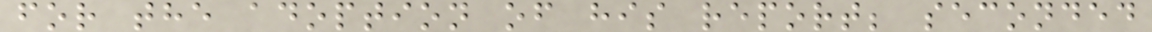for the adoption of his report; seconded
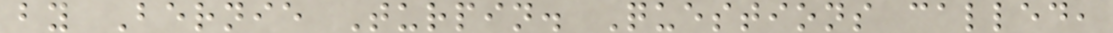by Bernie Turpin. Questions called,
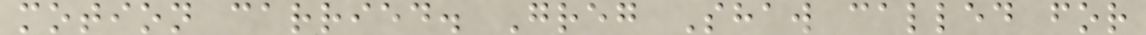motion carried. Greg Shaw called for
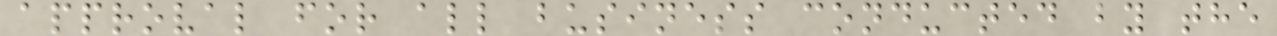approval for all business conducted by the
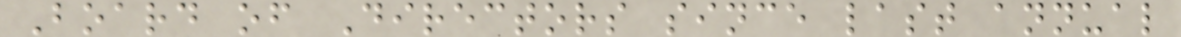Board of Directors since last annual
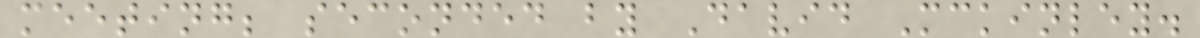meeting; seconded by David Mckinley.
